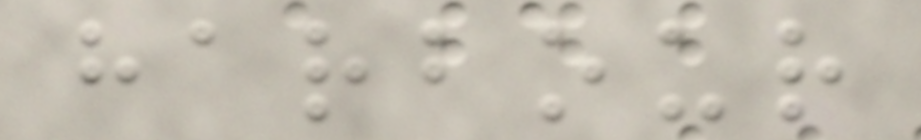harbour
